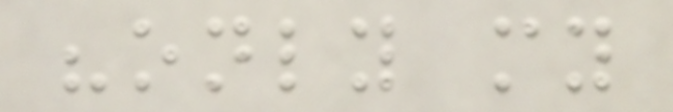"only my
